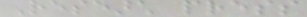Research press
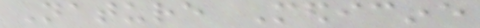Nature Medicine
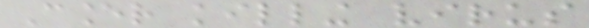Cancer killing virus
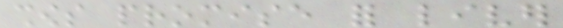shows promise for liver
